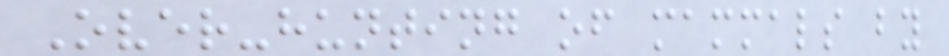Over-hunting of mammals by
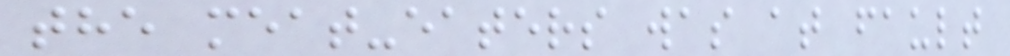the meat-eaters was at fault
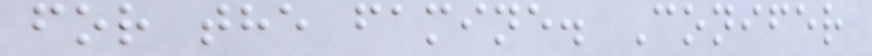for the famine. Conifer
